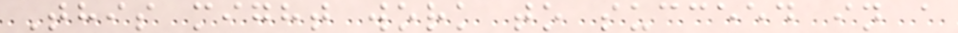This might work to succeed in a
